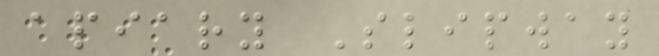apiary Slipway
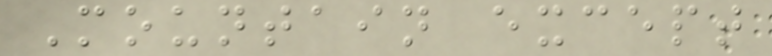Mountain except
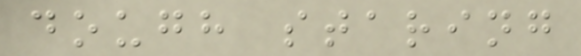dough staring
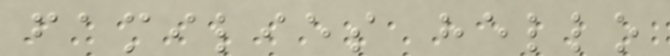families hello
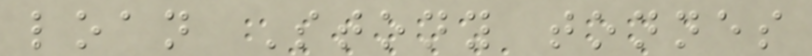loan Stony tonnes
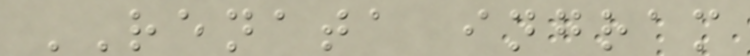RENATA ingram
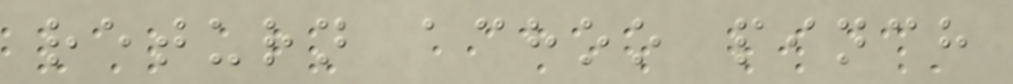return achoo pinch
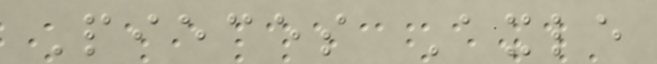Pieces Axle
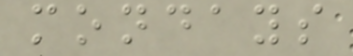mondays
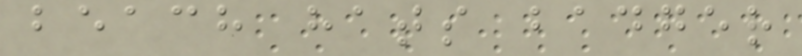beach hats badger
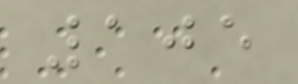105
